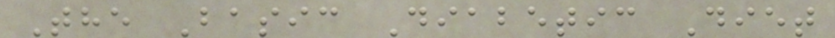The Basic Diabetic Diet
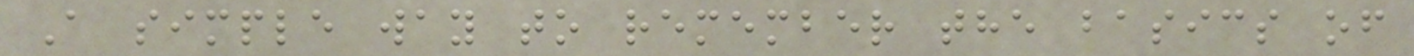A simple way to remember the basics of
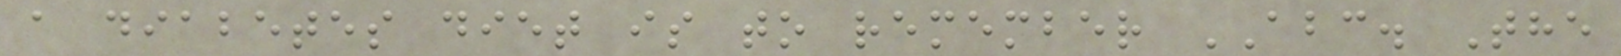a diabetes diet is to remember ABC. The
